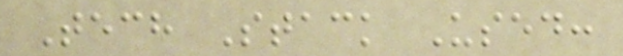Tech Stack Used:
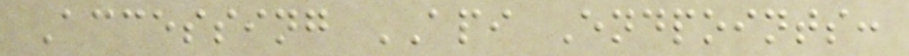Accessing API Endpoints:
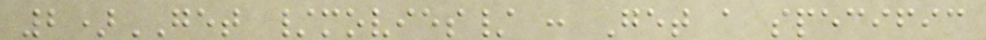2)GET /movies/ : Get a specific
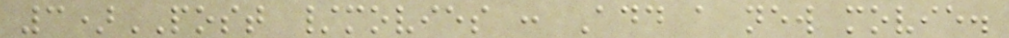3)POST /movies : Add a new movie.
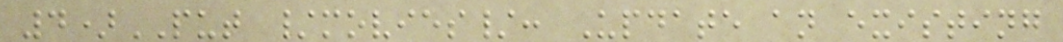4)PUT /movies/: Update an existing
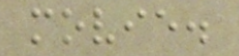movie.
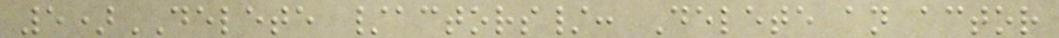5)DELETE /actors/: Delete an actor
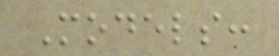Models:
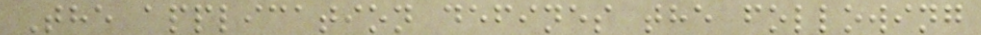The application defines the following
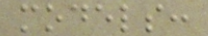models:
